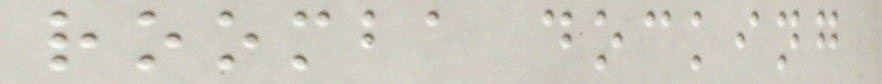roomba docking
